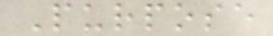Purpose
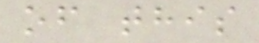of this
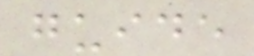guide
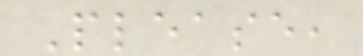Please,
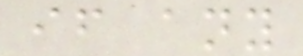if any
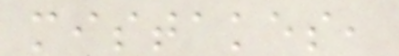mistakes,
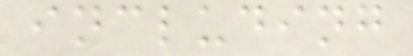including
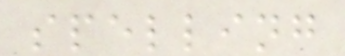spelling
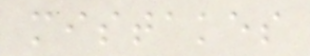mistakes
